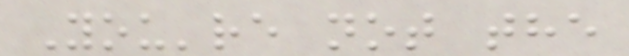You're not the
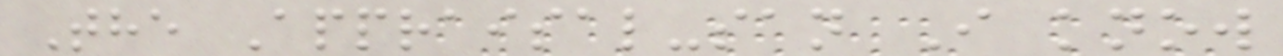The Appraisal-san I know
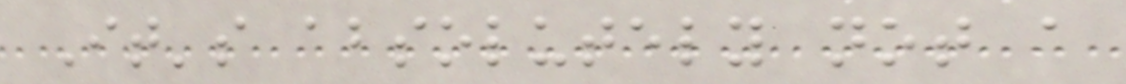It's absolutely not a
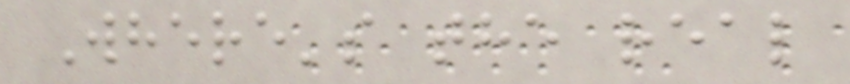Where's the real
